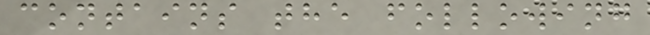contains the following
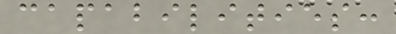capabilities:
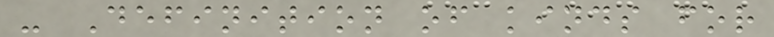- Definition of kinds for
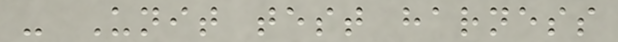- Unit test harness
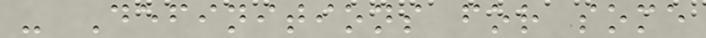- Definitions for some
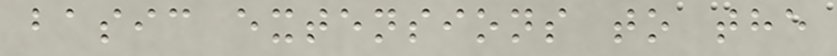basic extensions to the
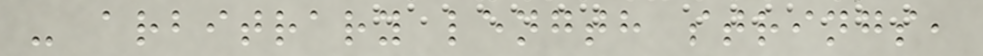- arbitrary length strings,
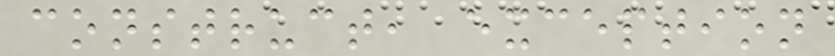construct, exception
